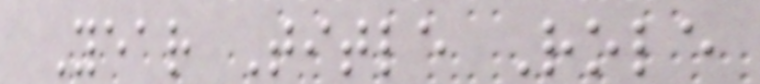Year Title Role
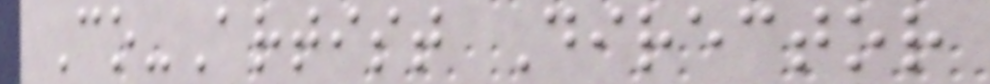Co-Artist Director
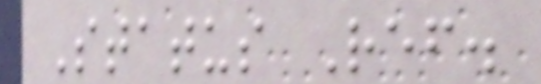Status Ref.
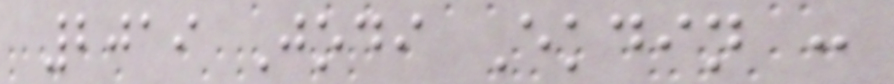2019 Jodi Ekdin :
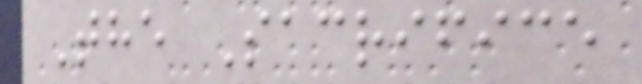The Sacrifice
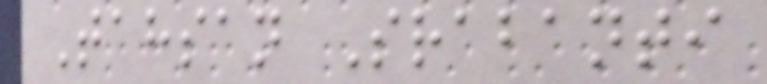Tahsan Srabanti
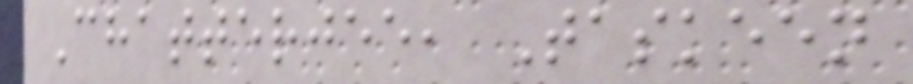Chatterjee, Taskeen
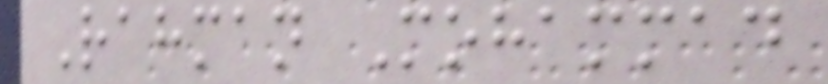Rahman Mohammad
